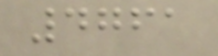4761
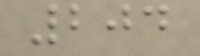204
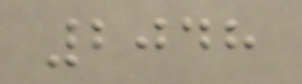2048
